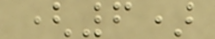(6)
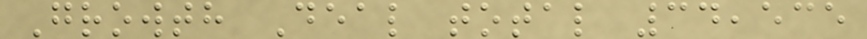Growth Deal total 34,535
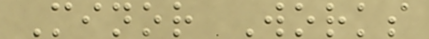Minor Works
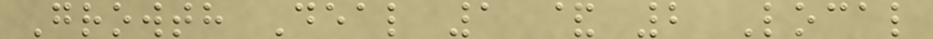Growth Deal 1 & 2 Local
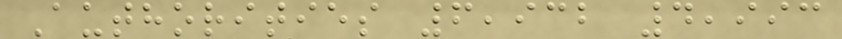Authorities 6,932 4,993
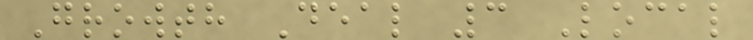Growth Deal 3 Local
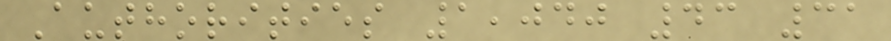Authorities 1,040 43 31
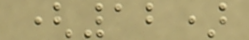(12)
